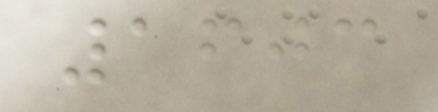1603
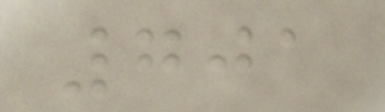701
